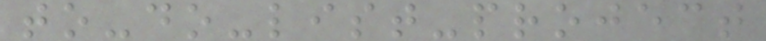to-do-list-project
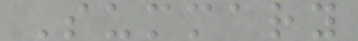Summary
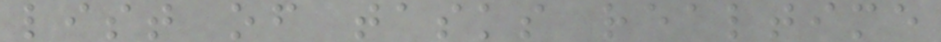list of tasks realtime
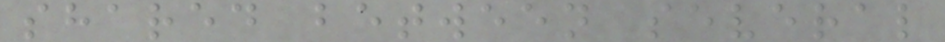shared between several
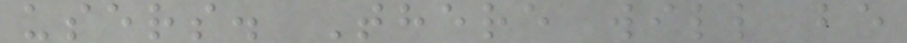users. There will be
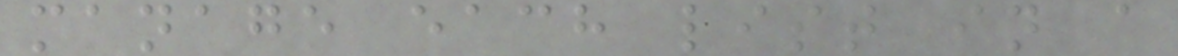manage each list in a
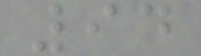94
